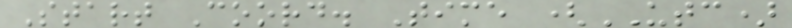Start Coord. Time (UTC)
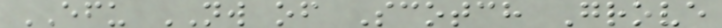EFU NW of Scotch Grove
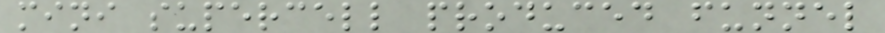mini supercell produced funnel
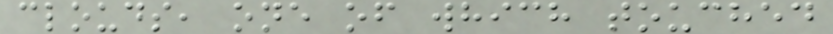clouds, one of which touched
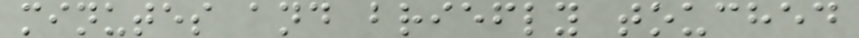minutes and briefly touched
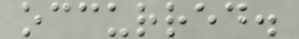occurred.
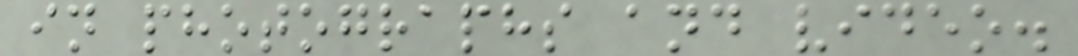in photographs and video.
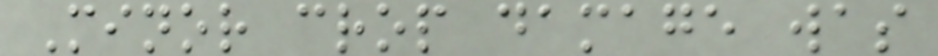Minor crop damage was
